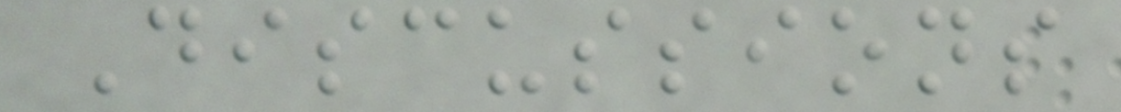Discussions
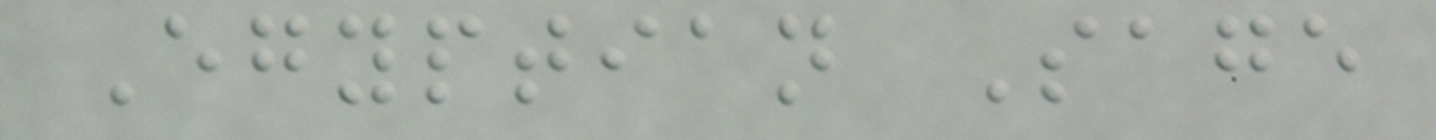Egyptian Sage
